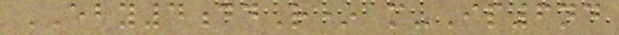EBY4ddR* m-Ip6nd
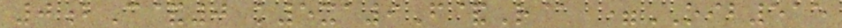0bC&0 k5xa9F&R@ =OIB515
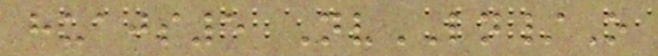huajs5 NvLN/O
